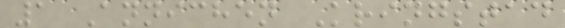1 Annichen Kringstad
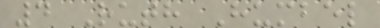4 Ruth Humbel
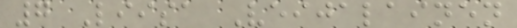7 Liisa Veijalainen
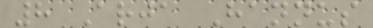8 Arja Hannus
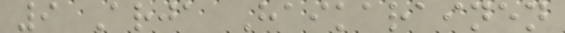9 Arja Haikarainen
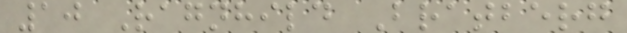10 Ragnhild Bratberg
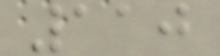110
